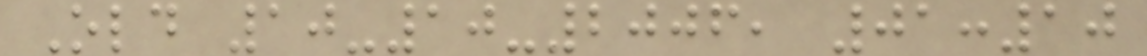Old 10-10-2006, 01:10
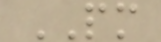PM
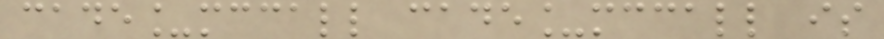cade_mccall cade_mccall is
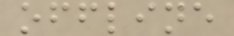offline
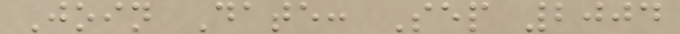Join Date: Sep 2004
